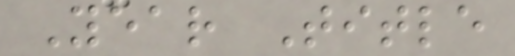Year Title
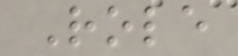Role
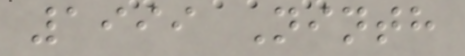1999 Ninth
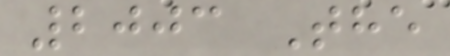2003 The
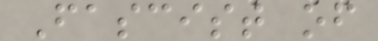Fascist of
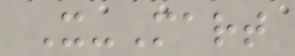X-Mart
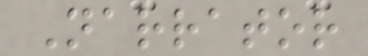Narrator
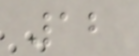12
